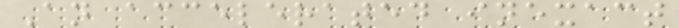An accelerated inexact
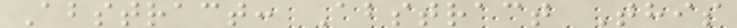Abstract: Abstract This
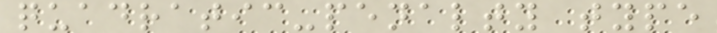quadratic-penalty type
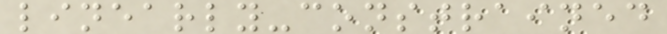linearly-constrained
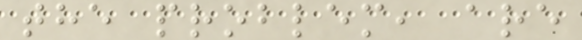the problem, are
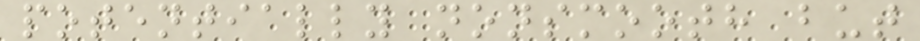potentially nonsmooth but
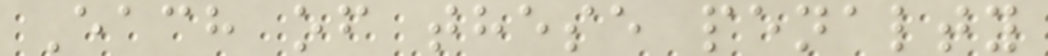Each of these penalty
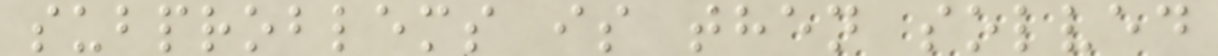subproblems is then solved
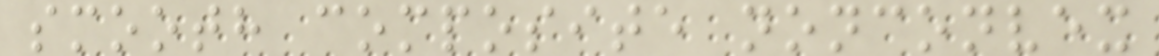smooth composite nonconvex
